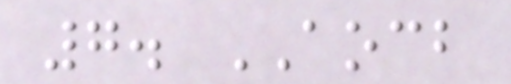7. AOCB
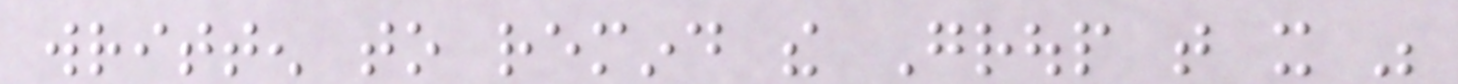written to remind the Group that it was
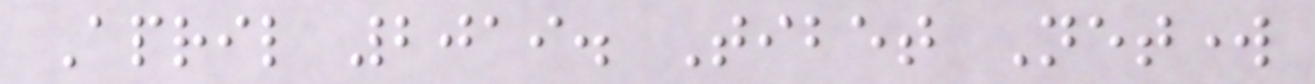April 2019. Tibet Network
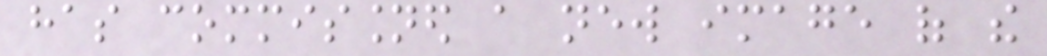has commissioned a new image of the
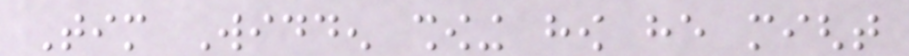Tim Widden showing how he might
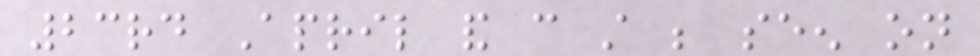23rd April and can still be seen on
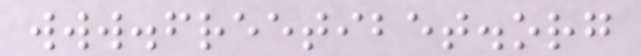www.freetibet.org
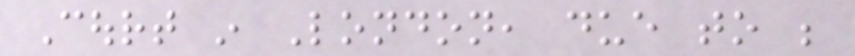Court in London, due to be
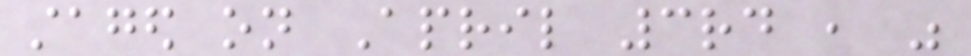staged on April 3rd , was
